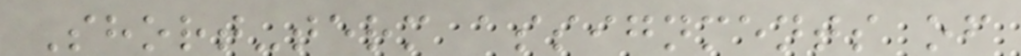Short-term assignments of
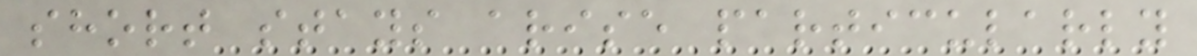short stays arise particularly
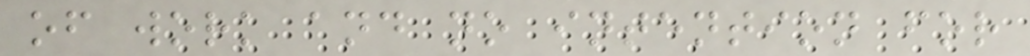of work and no intention for
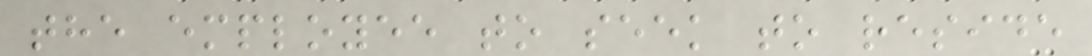the employee to seek to reside
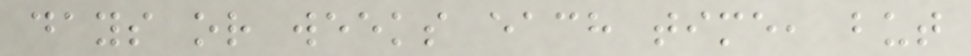days or weeks each time, but
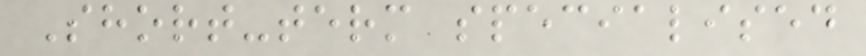Short-term specialised
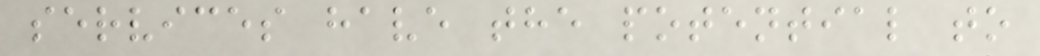services have the potential to
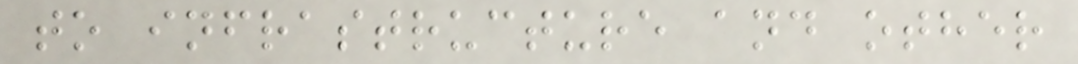to infrastructure and other
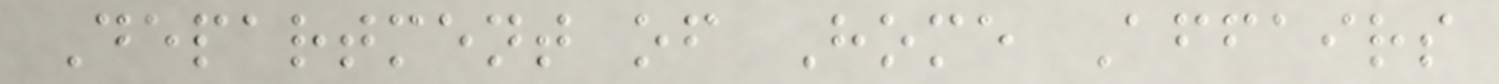Department of Home Affairs
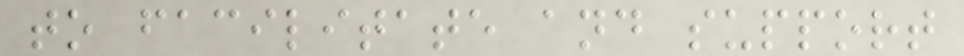to facilitate and support
